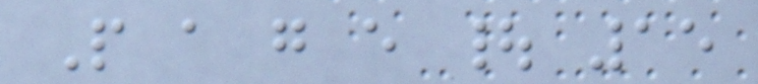P a g e | 15
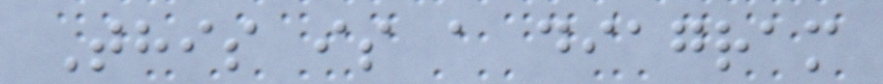This is a diagram
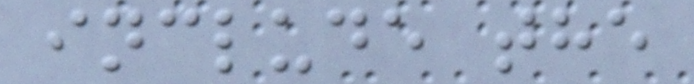include the
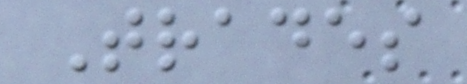Trades
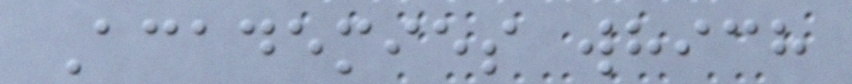Academies which
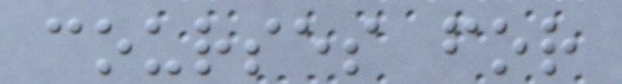courses for
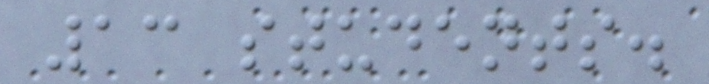13 students.
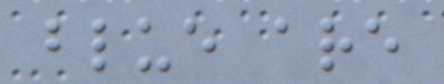blue are
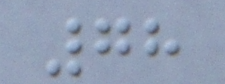78
